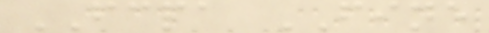FCPA FINE
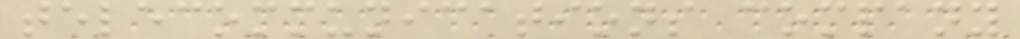telecommunications company
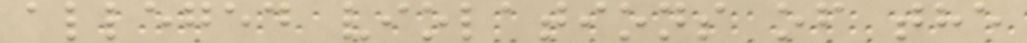alleged violations of the
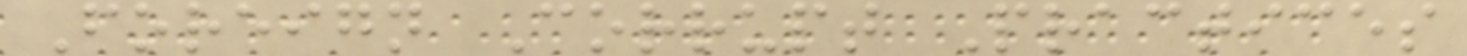Foreign Corrupt Practices
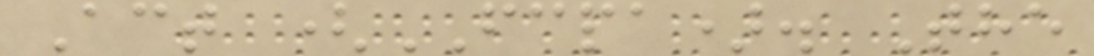Act (FCPA). The
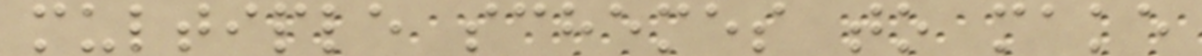multiple schemes to make
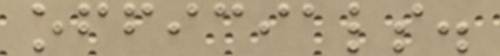officials.
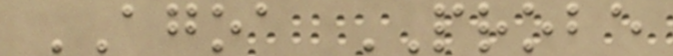AGOA PROBE
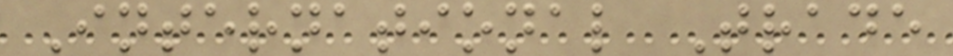International Trade
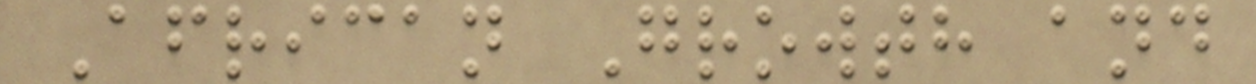African Growth and
